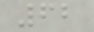62
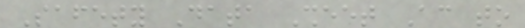Safety Data Sheet According to
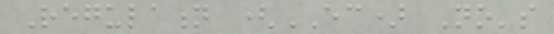Regulation (EC) No's
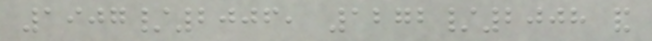1907/2006, 1272/2008 and
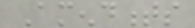Amendments
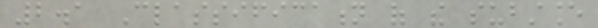2.1 Classification of the substance
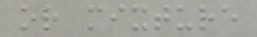or mixture
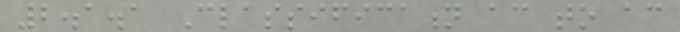2.1.1 Classification according to according
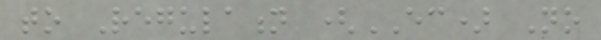to Regulation (EC) No
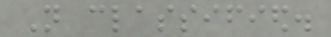Not classified.
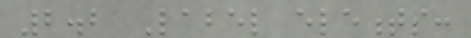2.2 Label elements:
